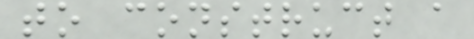to construct a
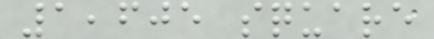1,605 square
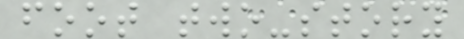foot two-story
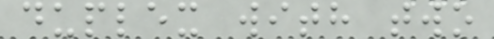duplex with two
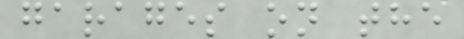garages on the
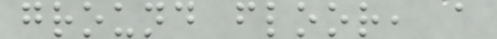ground floor, a
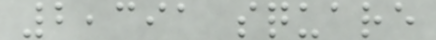2,391 square
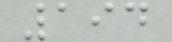194
